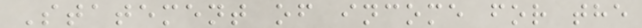Statement of income for the
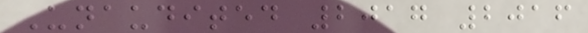Unaudited 2017 2016
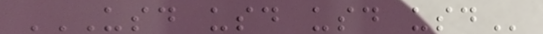USD USD USD USD
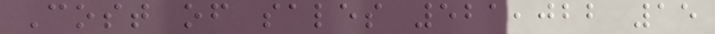Cost of sales 521,022 15
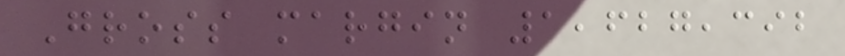Gross margin 1,627,392
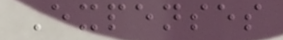Expenses
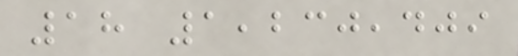18 1,230,409
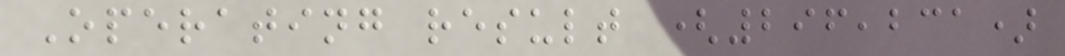Operating result (296,231)
